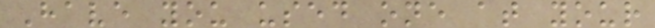Have you used one at your
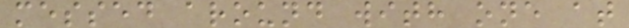messed around with one at
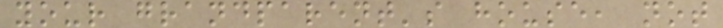your grandparent's house, not
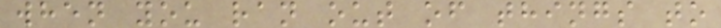when you ran out of things to
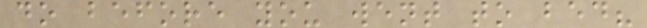do before you went to bed?
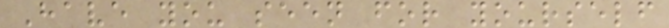Have you seen for yourself
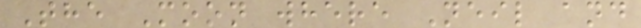The Moon where Neil and
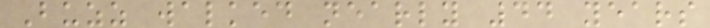Buzz walked nearly 44 years
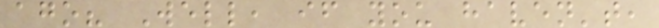ago? Well, if you haven't,
